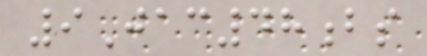9Jac48bs
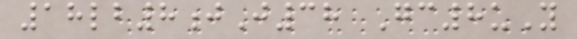18lb8jJ38 Gc8uY
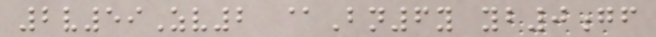2v59Zv2 @Bn6y yb0gf
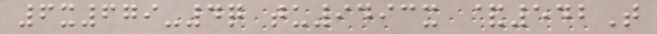6x679-4q tu9493x &542T
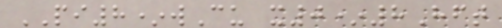PI8*wCu x0*8Hft
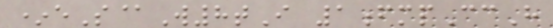*eS@W8tI 1fmpCcH
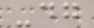-dg
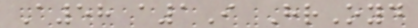A58 a1I HrOyd
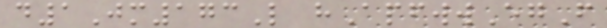d1Jm173L hApfwwEgF
